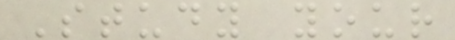Study your
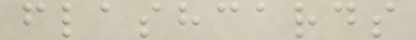flashcards
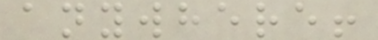anywhere!
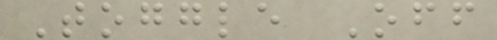Toggle Off
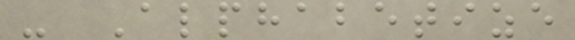- Alphabetize
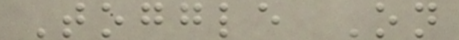Toggle On
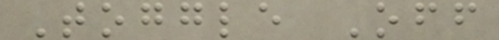Toggle Off
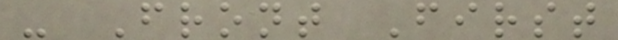- Front First
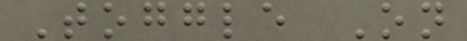Toggle On
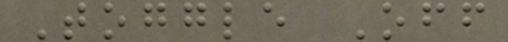Toggle Off
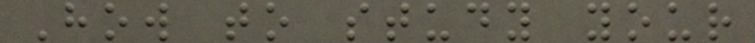How to study your
